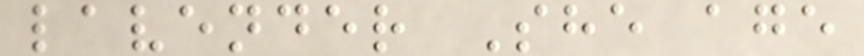lavender She age
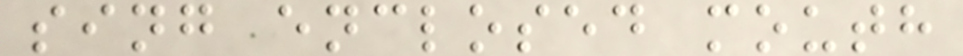sing enclosed mouth
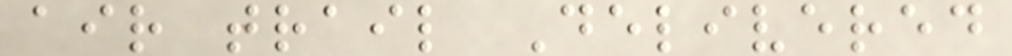air trail Delivered
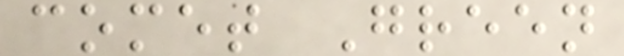comet Green
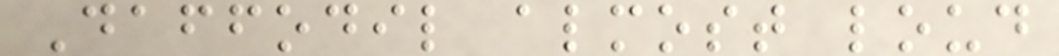Daffodil almost loud
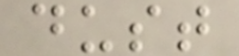dust
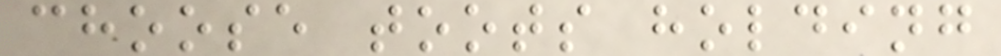choose toots holding
